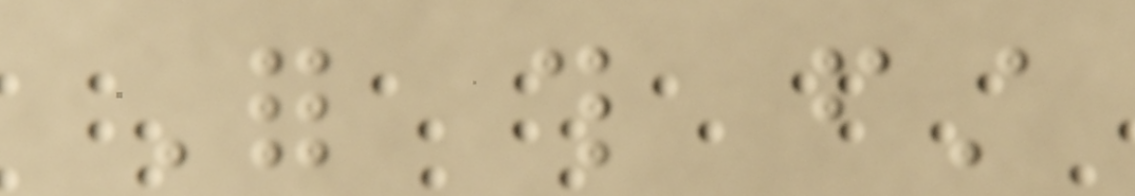For this first
